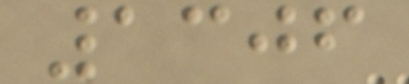1306
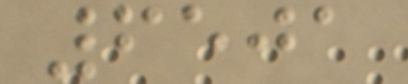6501
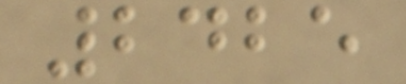2425
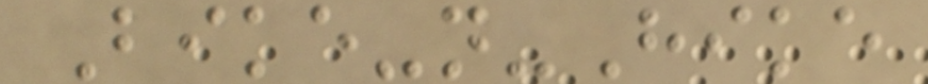Bike-n-Hike
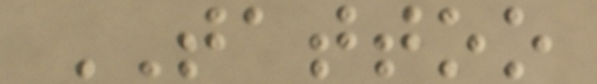TATTOO
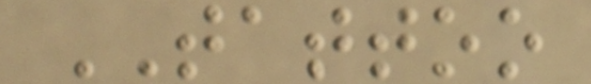TATTOO
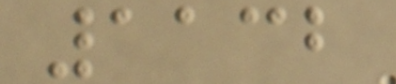1132
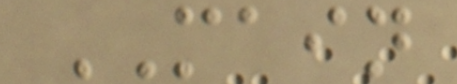MAIN
